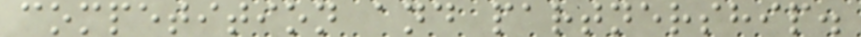competition and partnership.
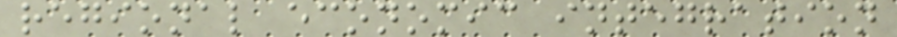regional economic integration
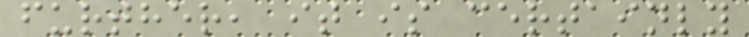further, it is certainly
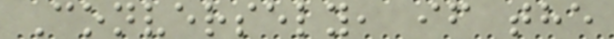Conversely, if the
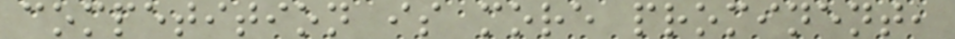competition is more prominent,
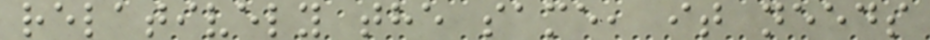relatively the same, it needs
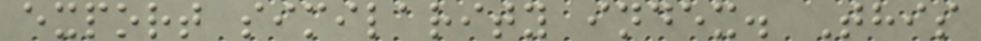export similarity index. This
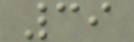39
